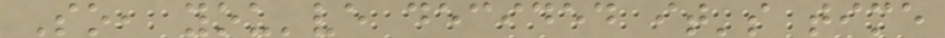So, you've decided it's time
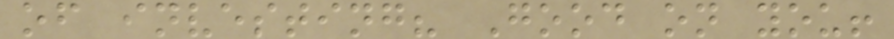of investing? Good on you!
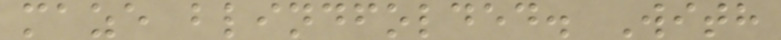maze blindfolded. With
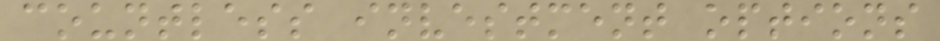countless investment options
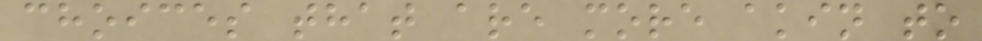choices that are more akin to
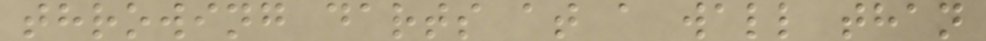throwing darts at a wall than
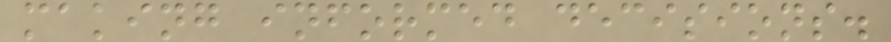making informed decisions.
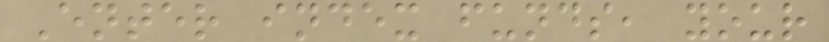Enter index funds, your
